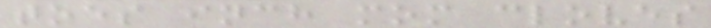toes inch mom cloves
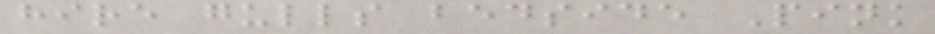hire gulls bedside Pink
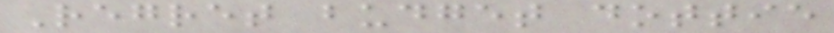Regret budget dottie
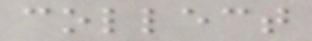collect
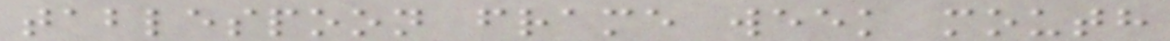tablespoon frame week mouth
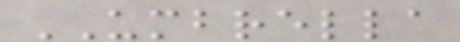UMBRELLA
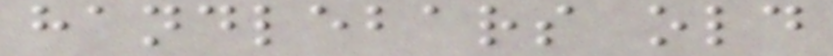handlebars old
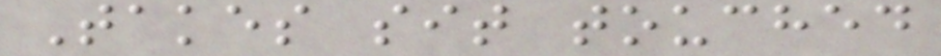Takes sit touched
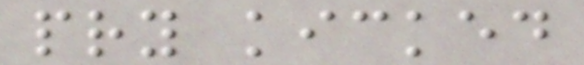pry kicked
